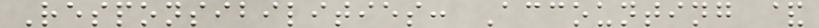Responsibilities: Accounting &
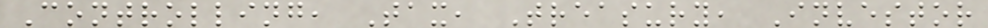Controlling, Tax, Treasury, Investor
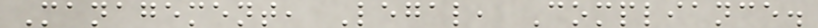Management, Legal, Compliance.
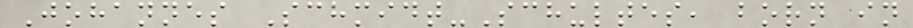Johannes Schmidt-Schultes, born in
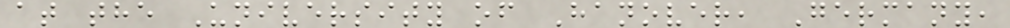at the University of Hanover, Germany,
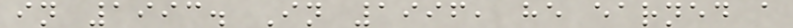in 1993. In 1996, he earned a
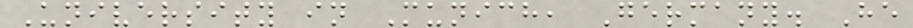University in Munich, Germany. He
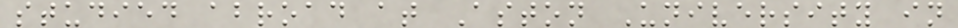studied abroad at Aston University in
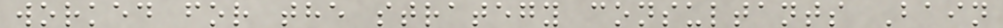worked for the strategy consultants Bain
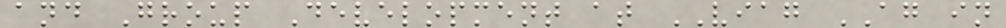and Group Development at VIAG AG in
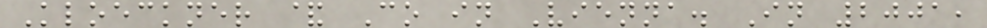Kloeckner & Co in Vienna. In 2001,
